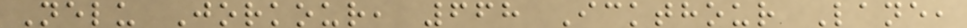Nelu Jorkour, 668 Ickthour Lane,
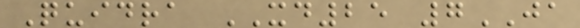Quidra XD25 7JA
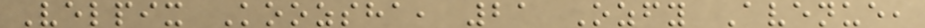Velpix Koozsha, 21 Ozfy Avenue,
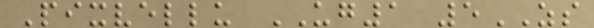Pixvellu UG1 5ZS
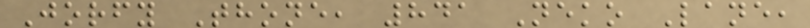Jorfy Thone, 841 Neko Lane,
